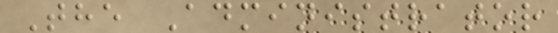The Administrator
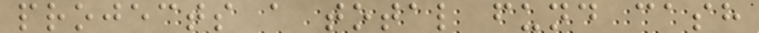projects a total fund cash
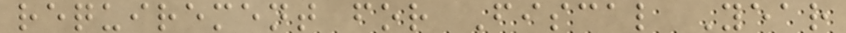requirement for Fiscal Year
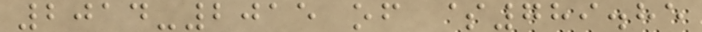2014-2015 of $789.85
